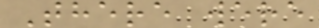There were
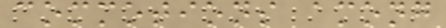commotions among
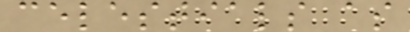celestials as
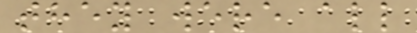they were all
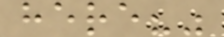here?"
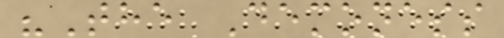"The Demoness
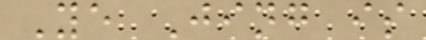Ye Jing is
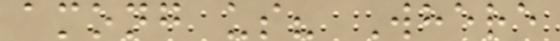among us? Where
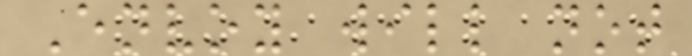Envoy will not
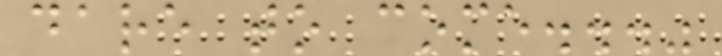dare to come..."
